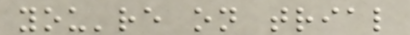you're on trial
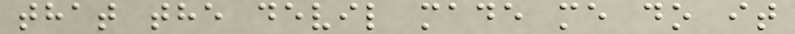that the devil made me do it
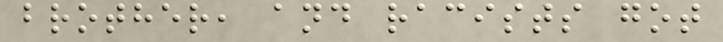brother, and racists got
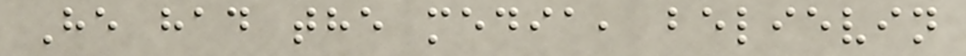He had the media, believin
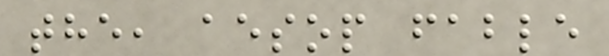the, aesop fable
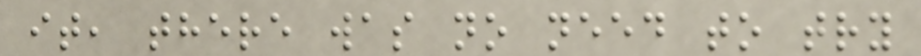it, there was no need to try
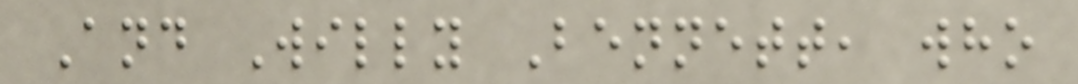And Willy Bennett, who
